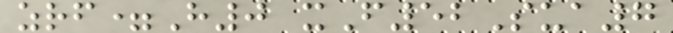zrf=H0 xF52Sua7
